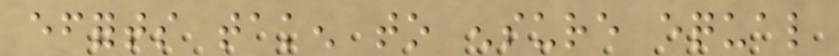efforts taken to ensure equal
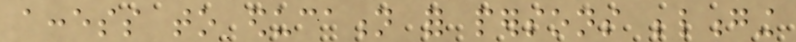access to education for persons belonging
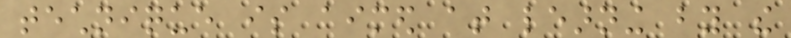technique is aimed at learning by the
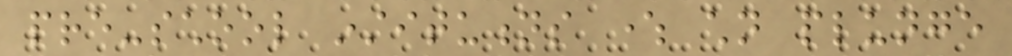pre-school institutions where children plunge
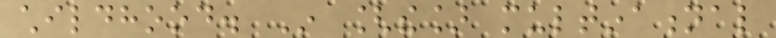childhood. In [the] multinational
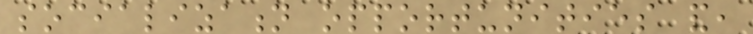socialization opportunities and,
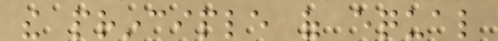the principle of equal
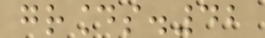grounds.42
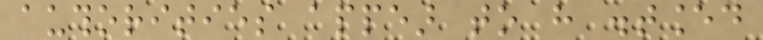authorities appear to have distanced
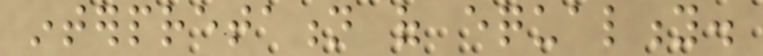interpretation of equality.
